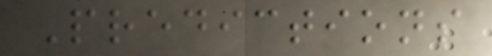Predictions
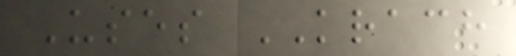Uses KRACH
